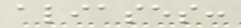aliases:
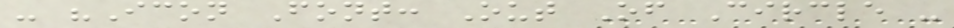- "Icon Font: Out Of Circle -
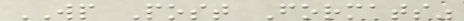WP Post Formats"
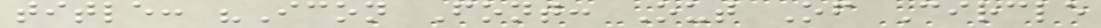title: "Icon Font: Out Of Circle
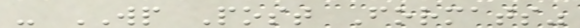- WP Post Formats"
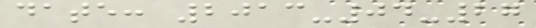date: 2013-04-27
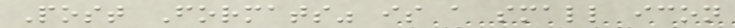Post Formats" is a small icon
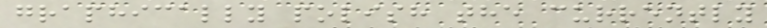graphically polish the currently
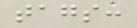tags:
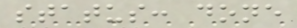status: done
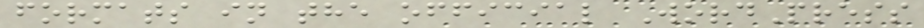formats in the official WordPress
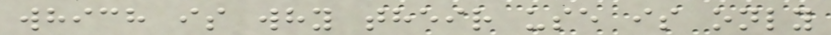which is why their use is only
